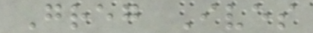Greg Ives
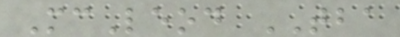McLeod TBA
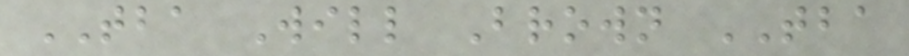TBA Will Brown TBA
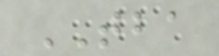TBA
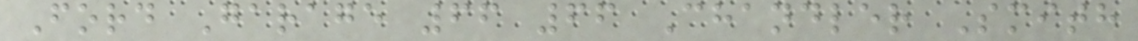Ford Garage 66 66 Chandler Smith
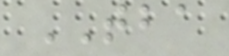TBA
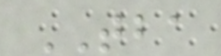TBA
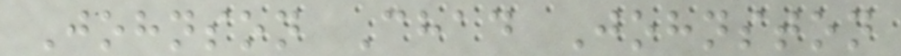Johnson Chad Johnston
